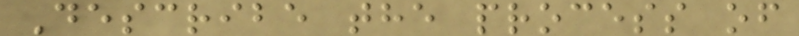Describe the process of
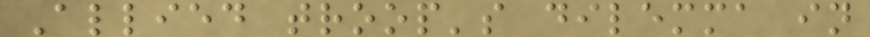Allied troop's dilemma in
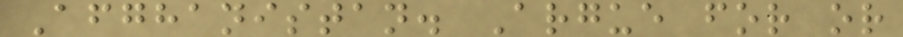Afghanistan. Argue for or
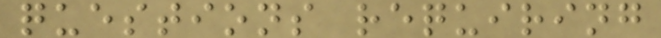questions requiring
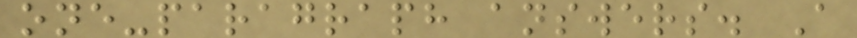one-paragraph answers. A
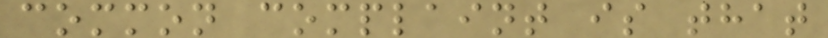common complaint is that
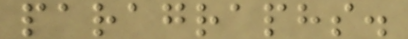paragraphs.
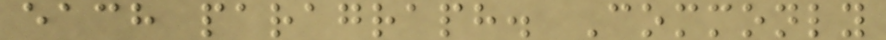each paragraph. Commonly
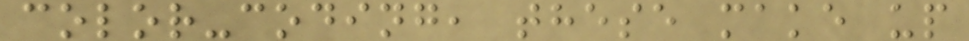color-coding, these make up
